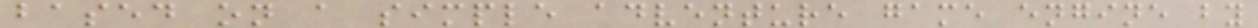based on a simple adventure game engine by
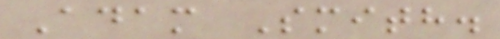Adam Smith.
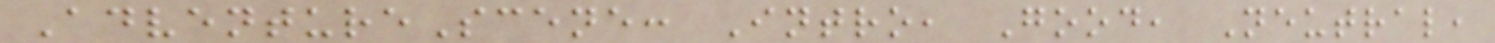AdventureScene: Intro, Good, Neutral,
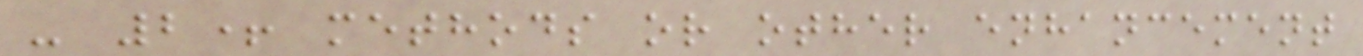- 2+ methods or other enhancement
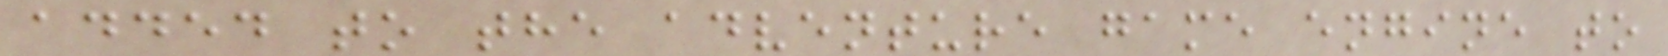added to the adventure game engine to
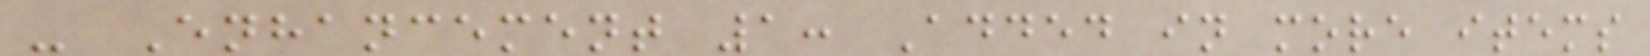- Enhancement 1: Added in more items
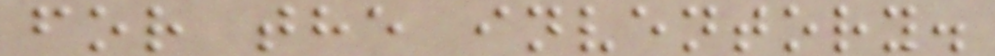for the inventory.
